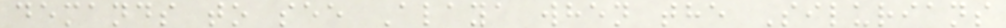demands to see Alaya when the Silurians
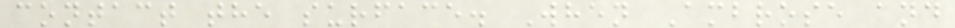contact the surface. When Ambrose and
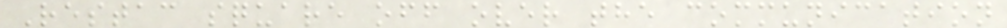Restac square off over the communication
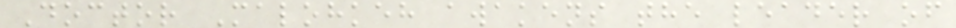Doctor Malohkeh awakens the leader of
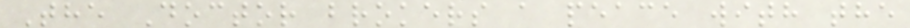The Doctor brokers a peace with the
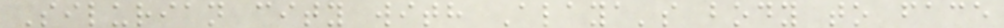Silurian city with Alaya's body to face
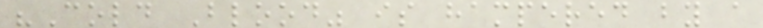"Cold Blood" is hampered by a
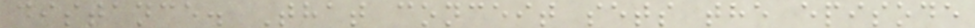distance. That conceit sets the episode
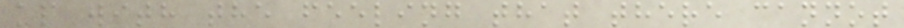up with the feeling that there cannot
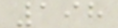198
